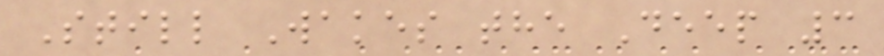Still Wakes the Deep 3
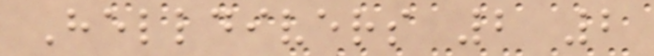Helldivers 2 2
